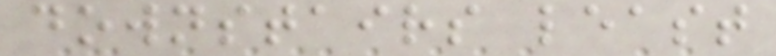downstairs least
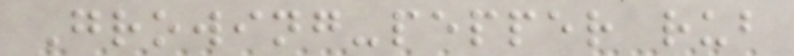Growing-pepper rub
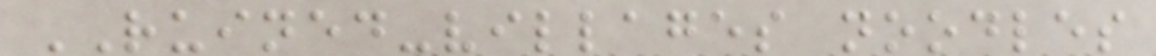RUINED-villages noodles
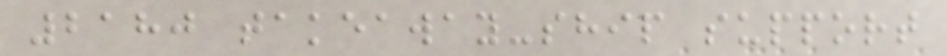2180 takeaway-ship support
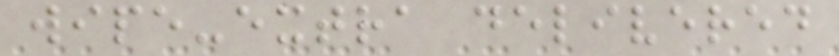wipe-extra delivered
